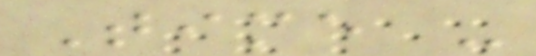Time -
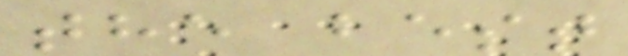the best
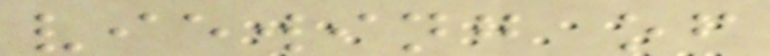viewing of
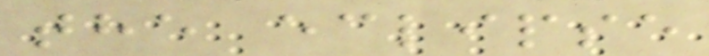the eclipse
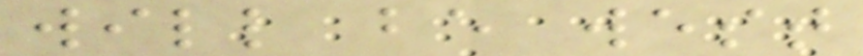will be west
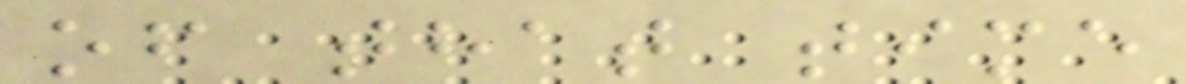of that time
